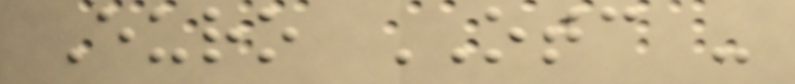Euro OTC -
